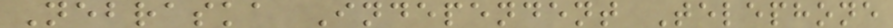Nebraska Independent Telephone
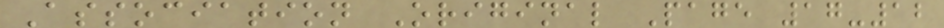Association Original Page 17-12
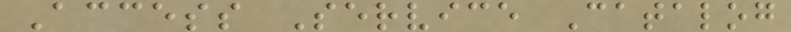Access Service Catalog
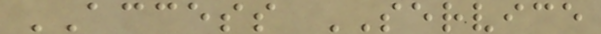ACCESS SERVICE
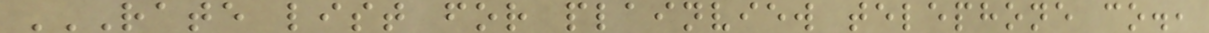RATE LIST FOR PLAINVIEW TELEPHONE CO.,
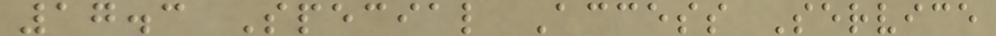17.3 Special Access Service
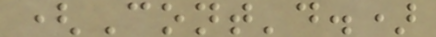(Cont'd.)
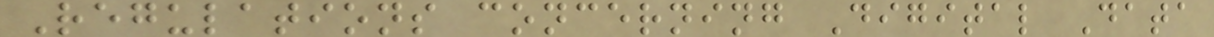Regulations concerning Digital Data
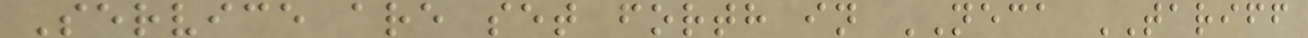Service are set forth in NECA TARIFF
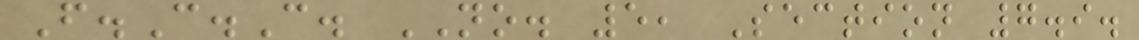F.C.C. NO. 5, Section 7.9.
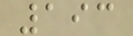193
